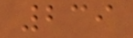239
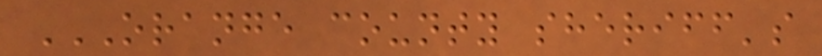ORANGE COUNTY SHERIFF'S
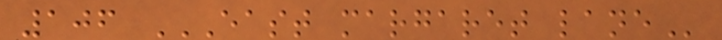106 EAST MARGARET LANE
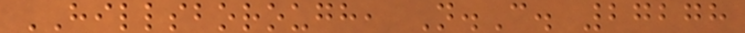HILLSBOROUGH, N.C. 27278
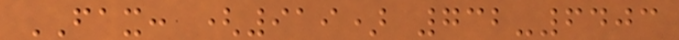FAX: (919) 732-6403
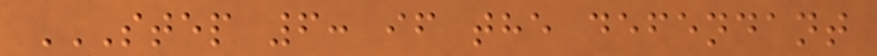STEP 6: IF THE DEFENDANT
